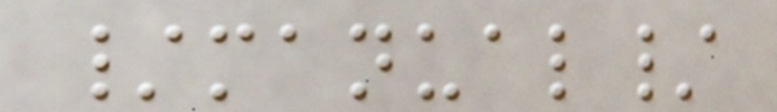/manual/
